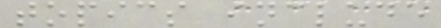topics include
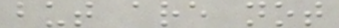but are not
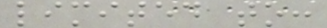limited to:
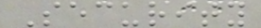Security
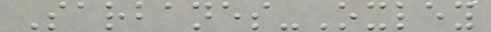Sarbanes-Oxley
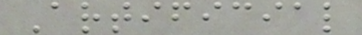Artificial
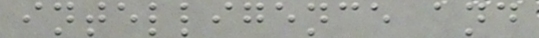intelligence and
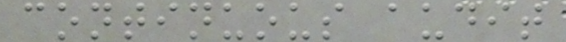continuous audit
